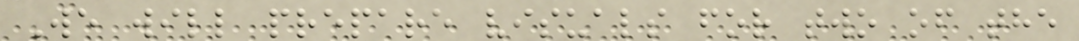We will prepare visuals for two of the
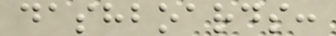dashboards:
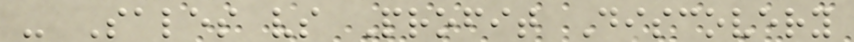- Sales vs Profit Discovery
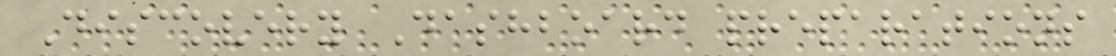Discovery Dashboard preparations
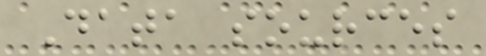Data sources
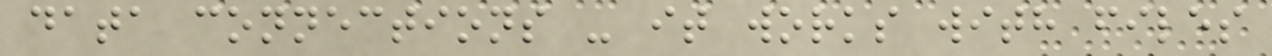data connections - it works with files
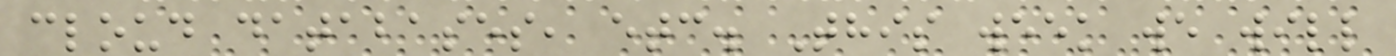cloud databases, etc. This week we will
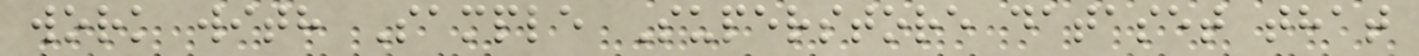work with Sample Superstore dataset that
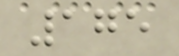175
